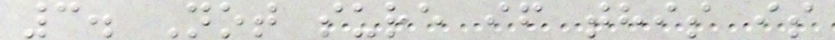3. Not sure if this is
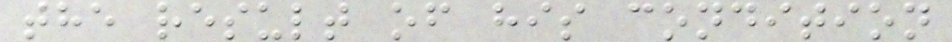the result of his condition
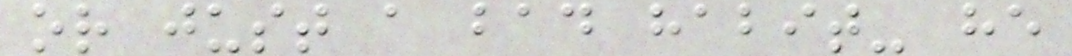or just a bad habit- he
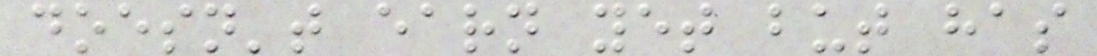doesn't earn yet but has
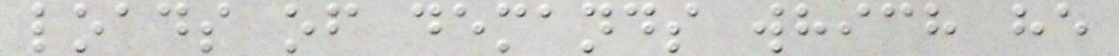loads of demands which he
